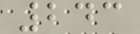243
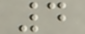4
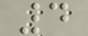4
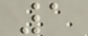1
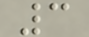3
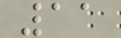11
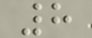8
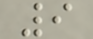9
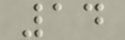14
